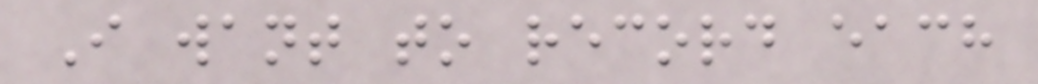I want to record each
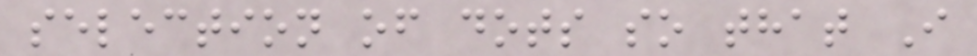selection of dots so that I
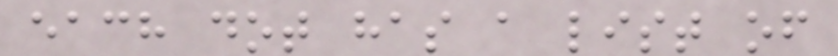each dot has a list of
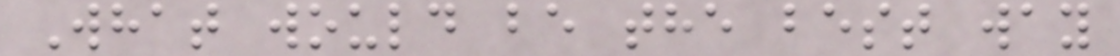What would be the best way
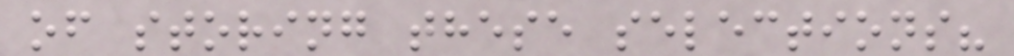of storing these selections?
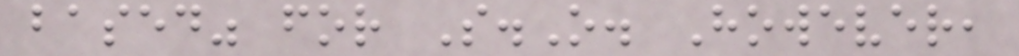based" for S.O. However,
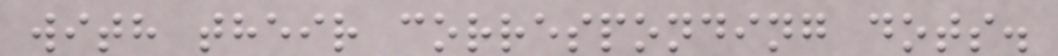with their corresponding dots.
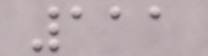111
